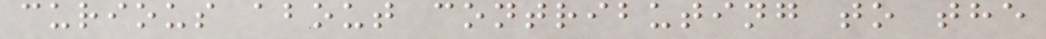curious about contributing to the
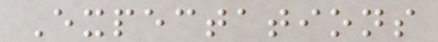Expectations
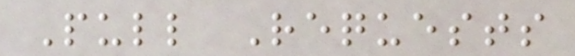Pull Requests
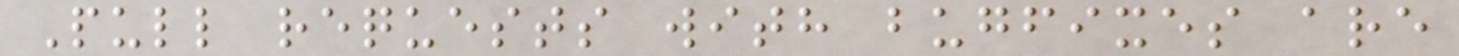Pull requests with bugfixes are
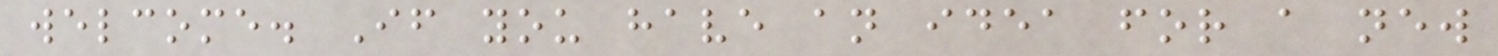welcome. If you have an idea for a new
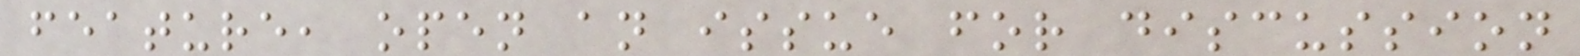feature, open an issue for discussion
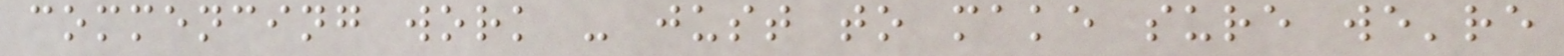commencing work - just to make sure we're
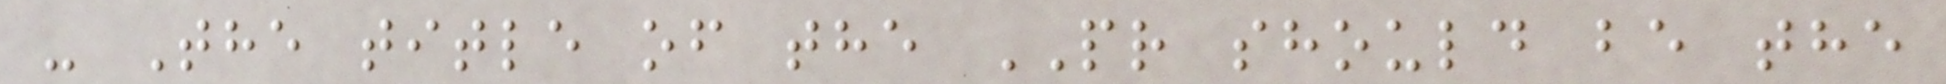- The title of the PR should be the
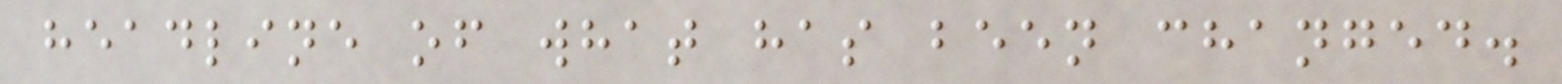headline of what has been changed.
